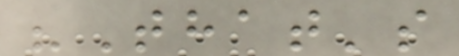"That's
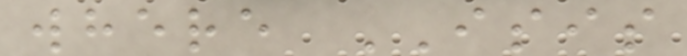where ISIS
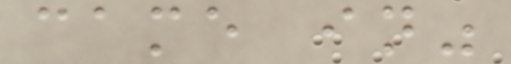came in"
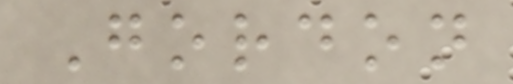Gordon
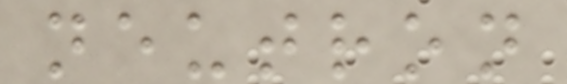neutron
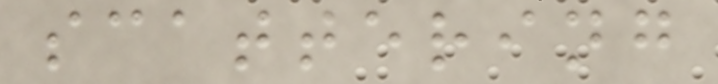scattering
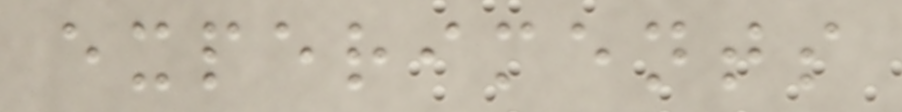experiments
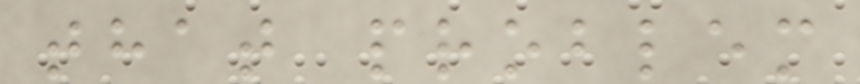that problem
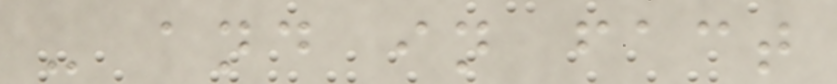- and in fact
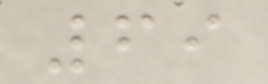69
